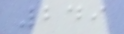249
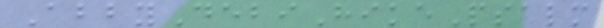AbbyDebiHikePsalm
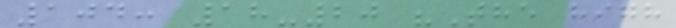104: 18-20 "The high
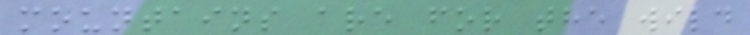mountains are for the wild
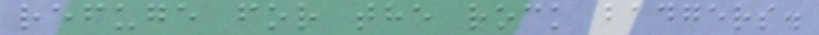refuge for the rock badgers.
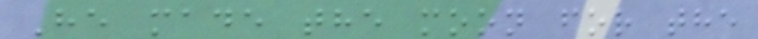He made the moon for the
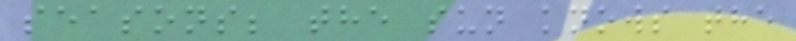seasons; the sun knows the
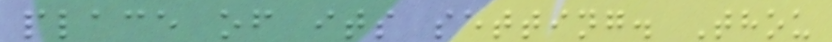place of its setting. Thou
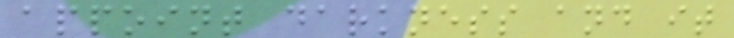appoint darkness and it
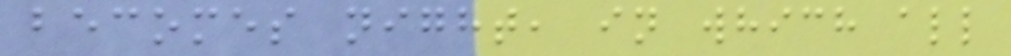becomes night, in which all
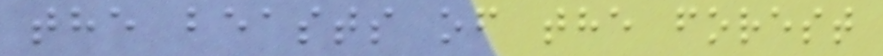the beasts of the forest
